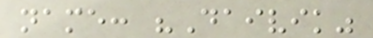name: "Daivik"
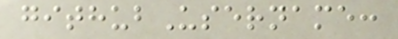githubUsername:
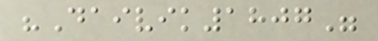"Daivik1807"
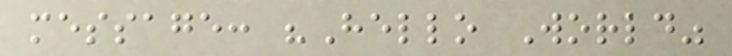message: "Hello World"
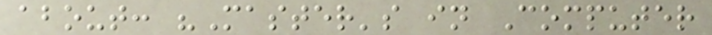about: "Master's in Computer
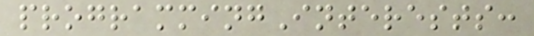programmingInterests:
